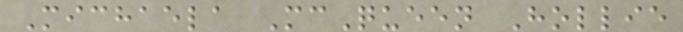Michaela McQueen Hollie
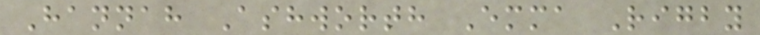Hannah Ashworth Emma Rigby
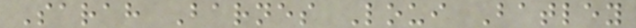Sarah Barnes Loui Batley
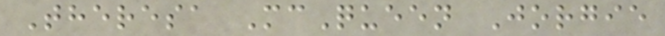Theresa McQueen Jorgie
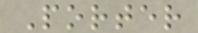Porter
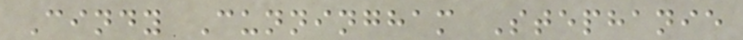Cindy Cunningham Stephanie
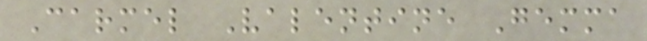Carmel Valentine Gemma
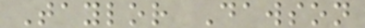Taylor Dawson
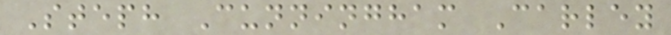Steph Cunningham Carley
